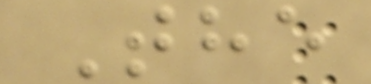The
